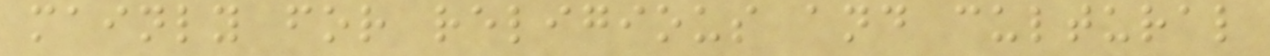mainly for religious and cultural
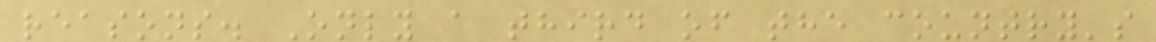reasons. Only a third of the country's
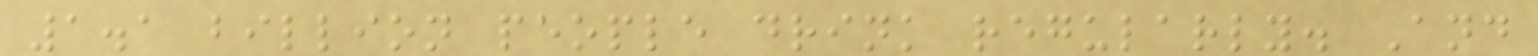1.1 billion people drink regularly. And
